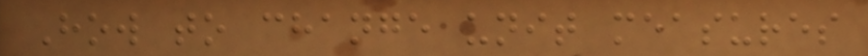How to change unit measures
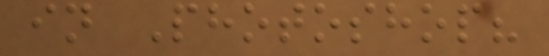in Photoshop?
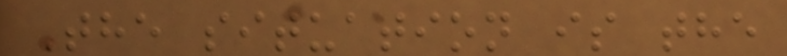The situation is the
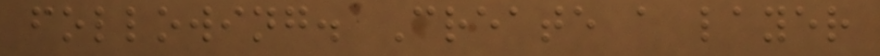following. Create a layer
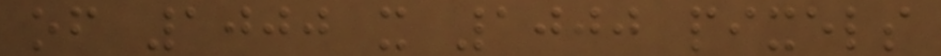of 1000 x 1000 pixels
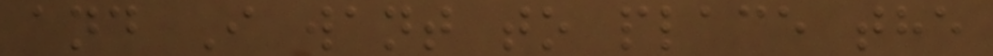and I want to place the
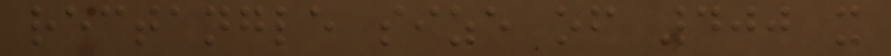rectangle size of 400 x
